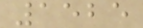1525
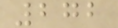272
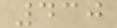430
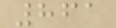861
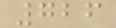726
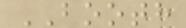BOOTH
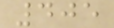405
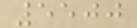5500
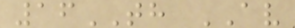16TH AV
